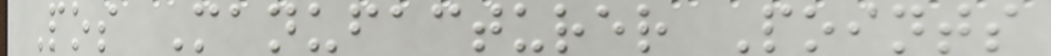Pos Manufacturer Points
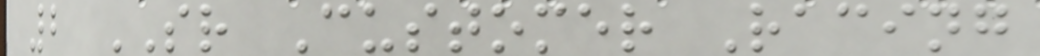2 SR Customer Racing
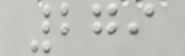279
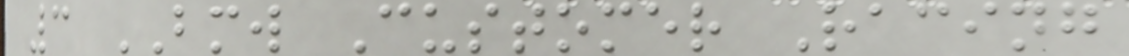3 BMW Customer Racing
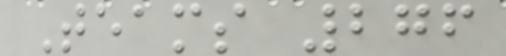Teams 276
